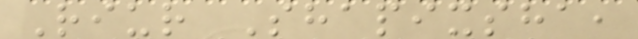Riur Shapixsha,
